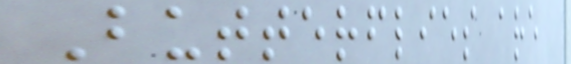Butterflies are
